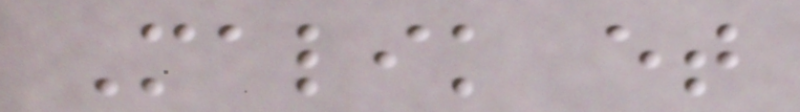Malik et
